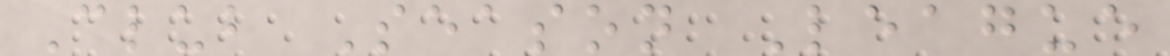Club Season League
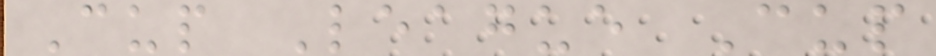Cup League Cup
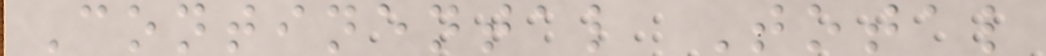Continental Total
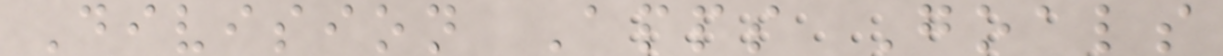Division Apps Goals
